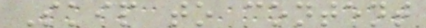Skip to content
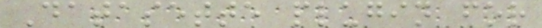Datasette plugin for
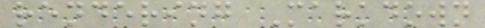rendering Markdown
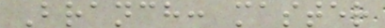Branch: master
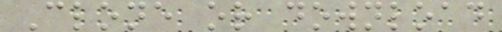Clone or download
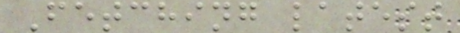Fetching latest
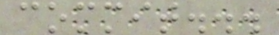commit...
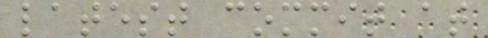latest commit at
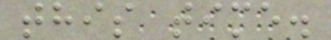this time.
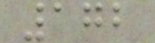172
